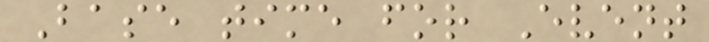Base time for Event
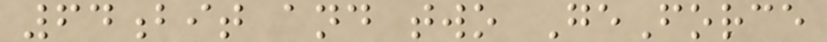64bit and two GeForce
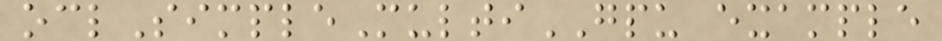oclSimpleMultiGPU example
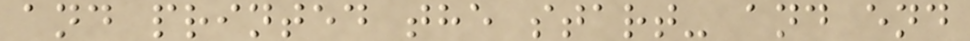and printed the start- and end
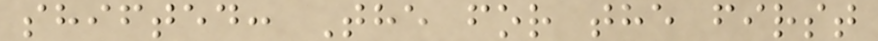shifted: The for the first
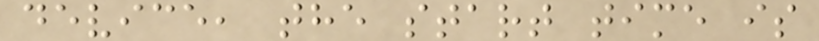device, the start time is
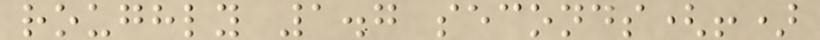roughly 1.7 seconds(!)
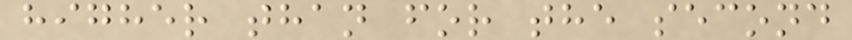higher than for the second
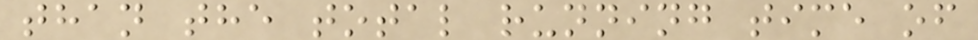than the total running time of
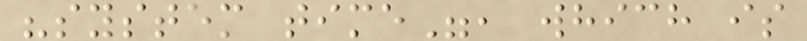"system time", which is
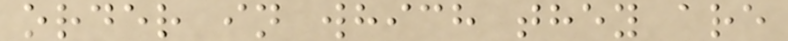order in which they are
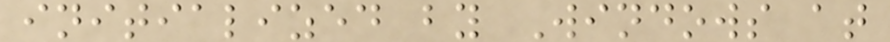initialized by Windows at
